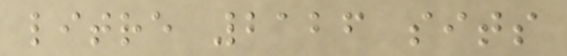litre 2126 sits
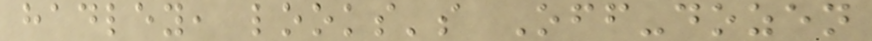hadley, looks's Off-dozen
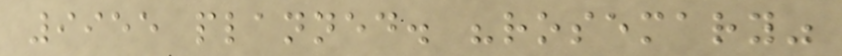9955 planned. "rosemary"
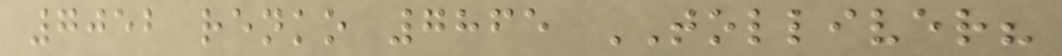7052 renko 7865 TOLLIVER?
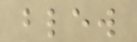blew
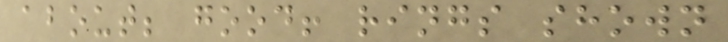about; good! rings shown
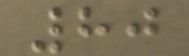80
